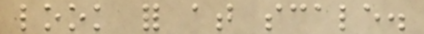look for at scale.
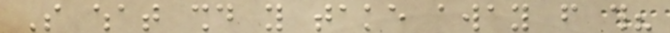So what should you take away from this?
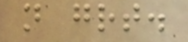not great.
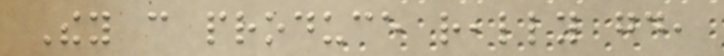They can produce really good,
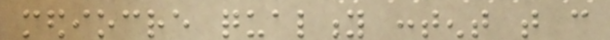mediocre quality content that can
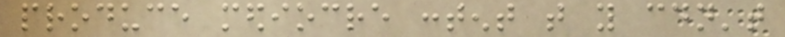produce mediocre content that you couldn't
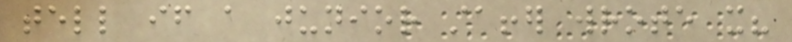tell if a junior staffer wrote it?
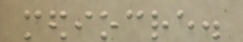mediocre.
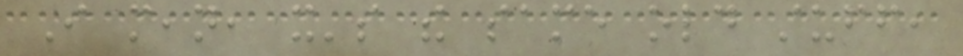I mean, it's the same old stuff,
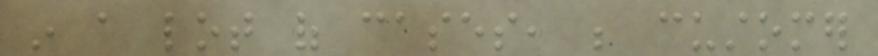in a lot of cases, be customer
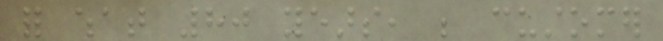for what 80 years, be customer
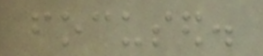focused.
